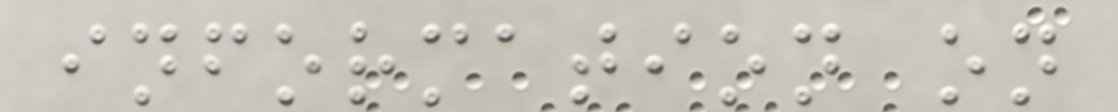information on
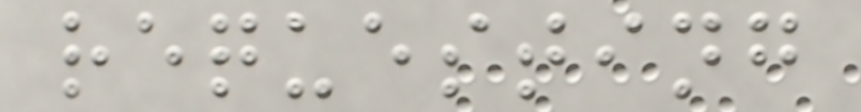requesting
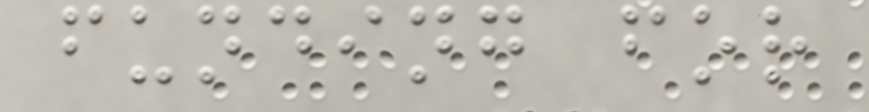funding for
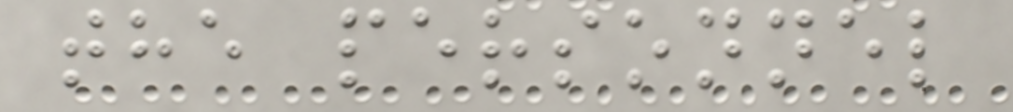the personnel
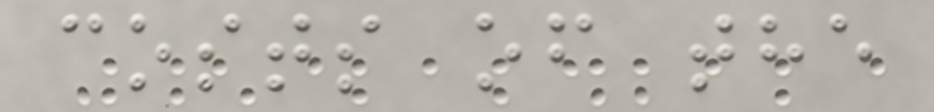costs of the
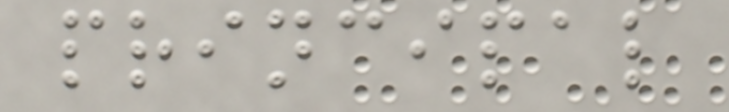principal
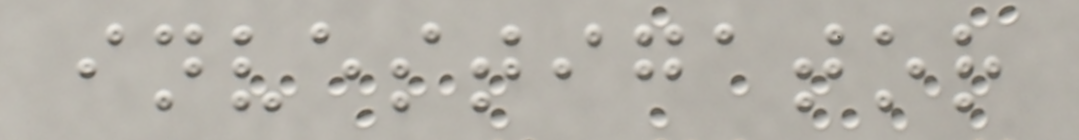investigator
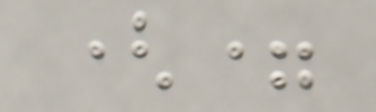(=
